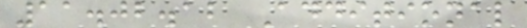11.02.12 Additional
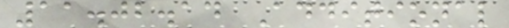11.02.14 Additional
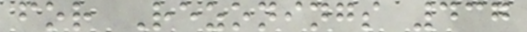for Rezonings 437
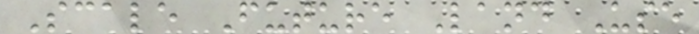Scale Future Land Use
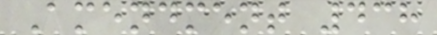Amendment 438
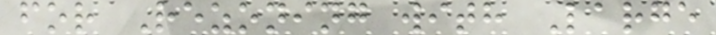for Rezoning with Large
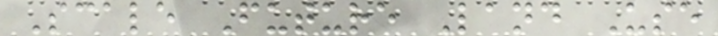Scale Future Land Use
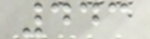443
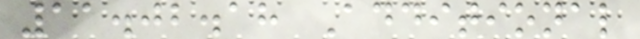11.02.18 Additional
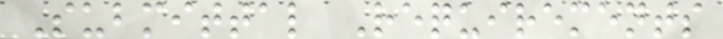Submittal Requirements
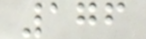176
